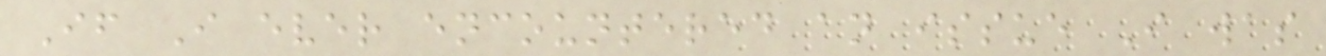If I ever encountered an issue I was
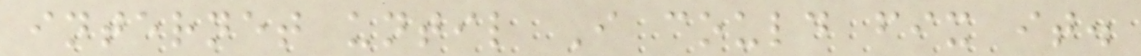internet until I could fix it.
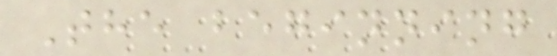The beginning
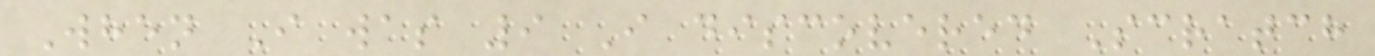When I was 9 I discovered Scratch
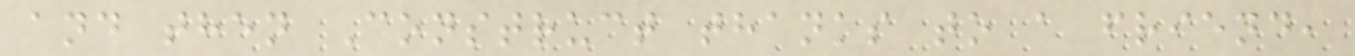and then Construct thanks to a friend,
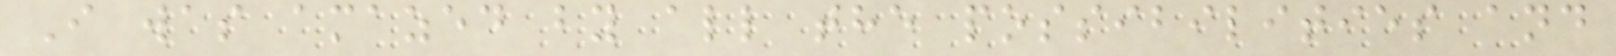I was amazed by all the possibilities and
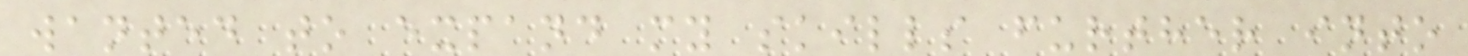wanted to expand my skills further into
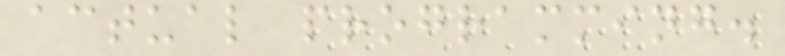actual programming.
